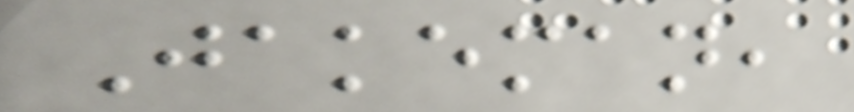Jakeman,
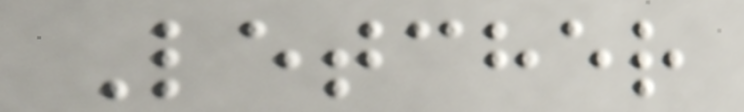Letcher
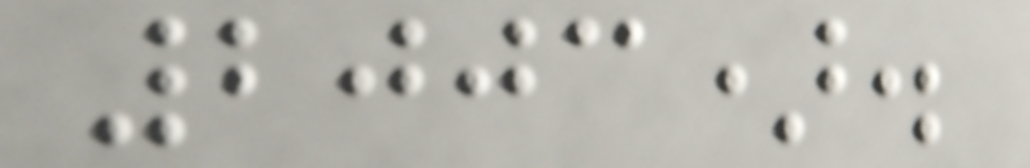2003).
